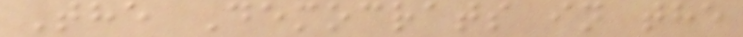The Democrats in the
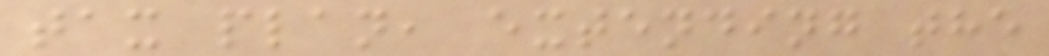tax plan, extending the
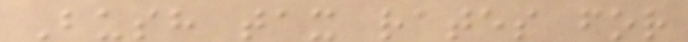Bush tax rates for
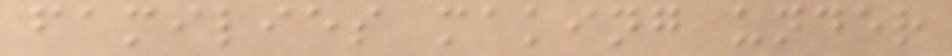families making under
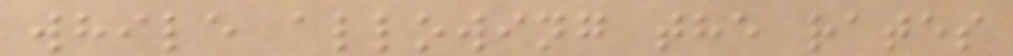while allowing the rates
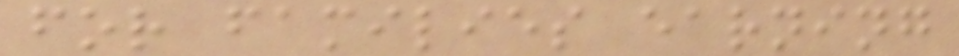for families earning
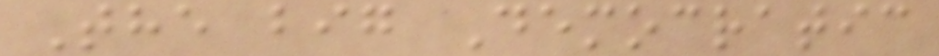The big Democratic
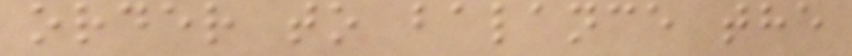order to balance the
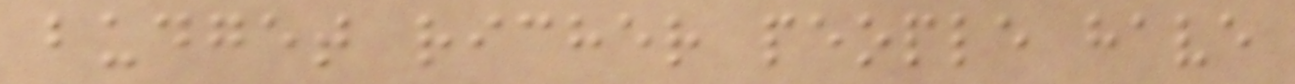budget richer people have
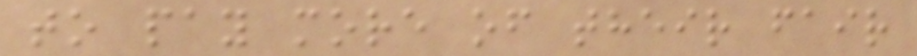to pay more of their fair
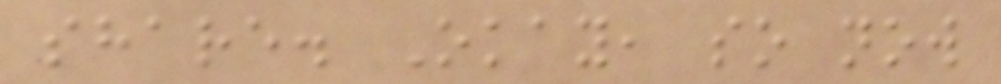share. Okay, so now
